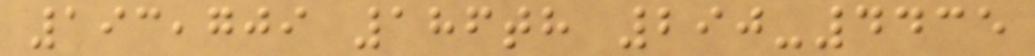193,709 186th 290-4435
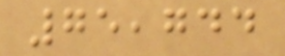75,744
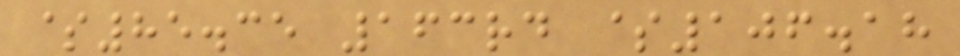$85.35 163rd $106.18
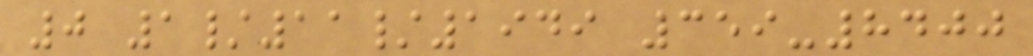0 1/11/1949 359-8400
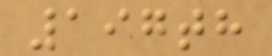197th
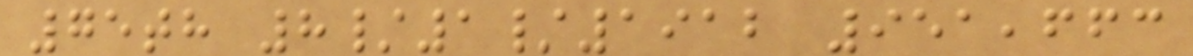75th 8/1/1912 951,663
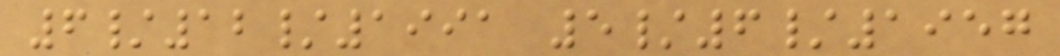6/12/1991 5/6/1957
